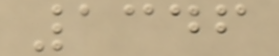1346
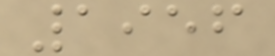1956
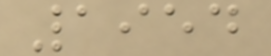1954
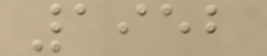1952
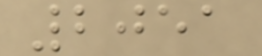2051
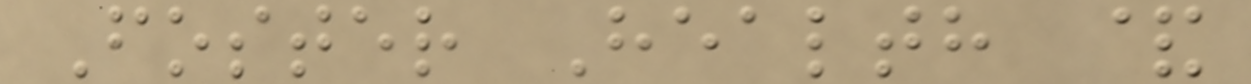Foster Health &
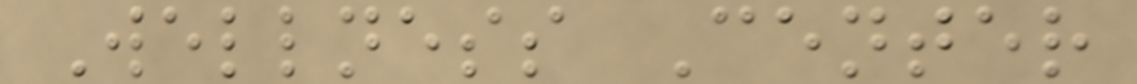Wellness Center
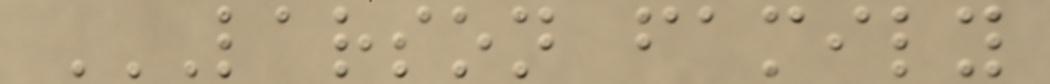LARSON FAMILY
